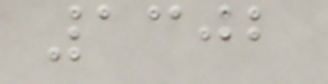1302
